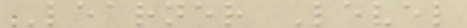Learner Level
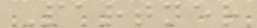Partner
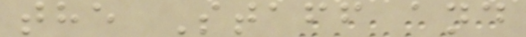the Staff and
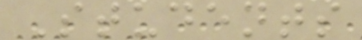Students
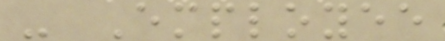- Employee
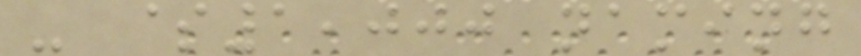- $1,000 naming
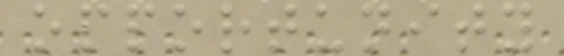opportunity
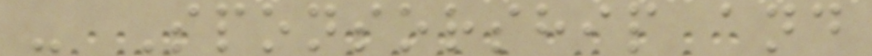- Sponsorship and
